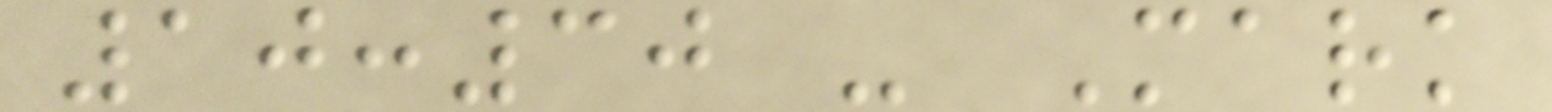10:30 - Mark
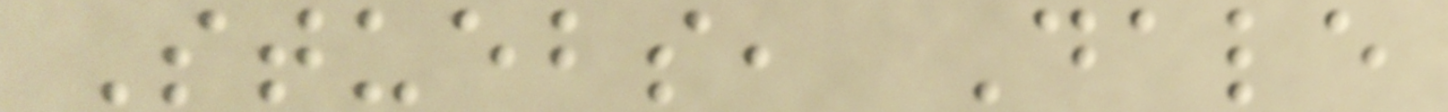Stuebs, Dale
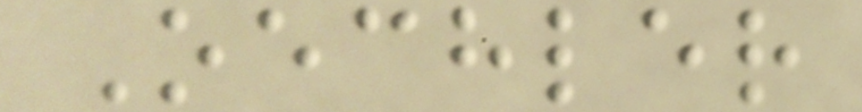Oechler
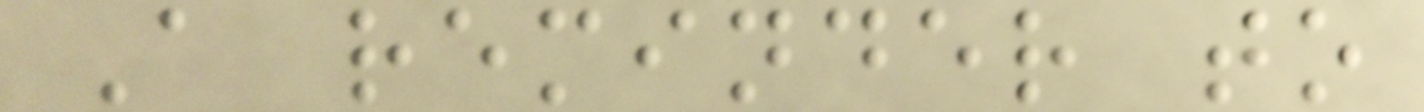A reminder to
